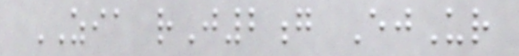ZIA rJ2g EjUr
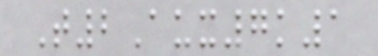T2Aux7k1
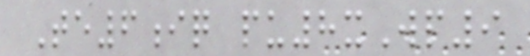Te6iq pu8xWp9
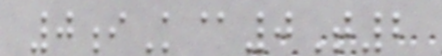0iK@0T2
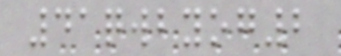41qwbyog2
